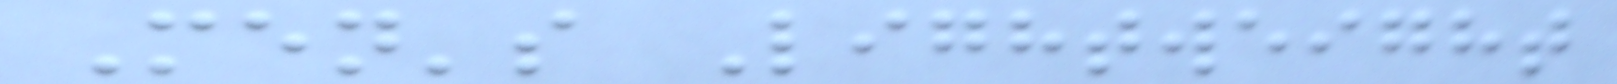Men's Lightweight
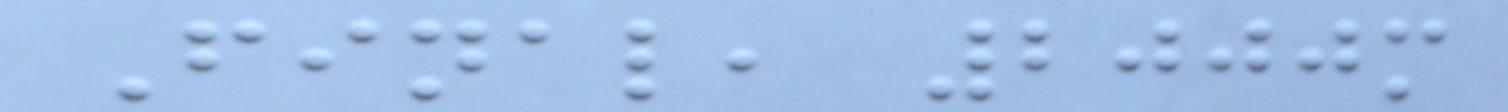Final, 2000m
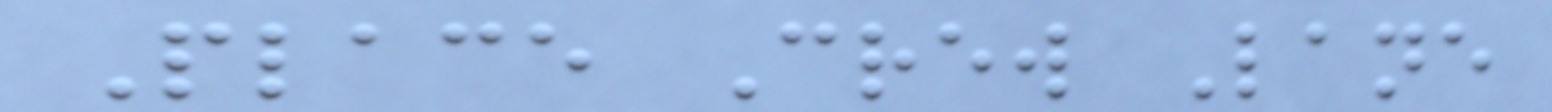Place Crew Lane
